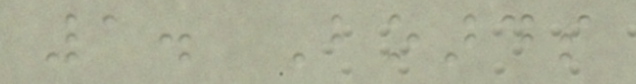1. Boards
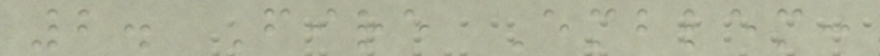2. Fire Emblem:
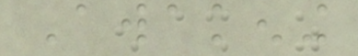Awakening
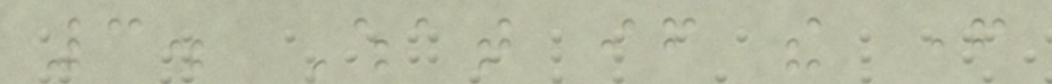3. What if the father
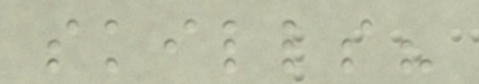skills?
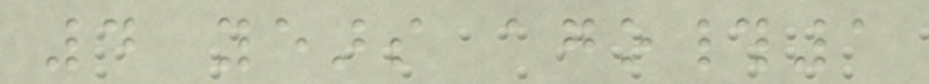4 years ago#1
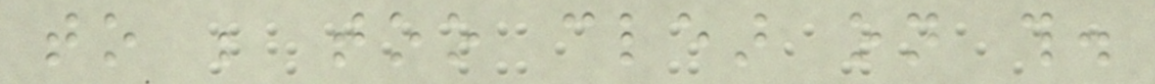to be too clear on this.
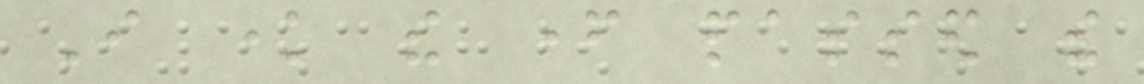I know the father passed the
